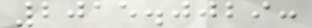2015.0029:
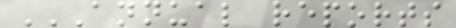ANNUAL REPORTS
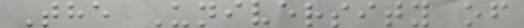The University of
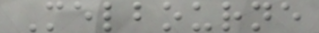Melbourne
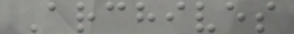Archives
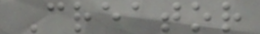Creator
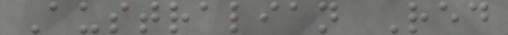Australian Red
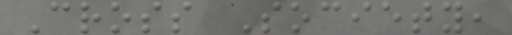Cross Society,
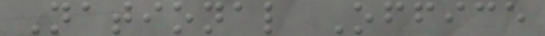National Office
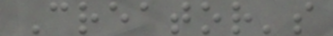Creator's
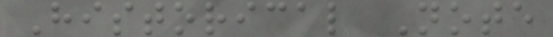Historical Note
